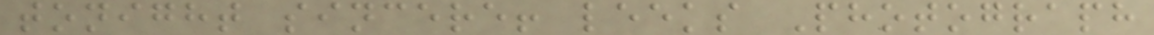tonight sincere! leeks Photograph
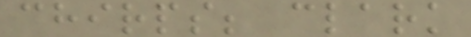chirps; clark
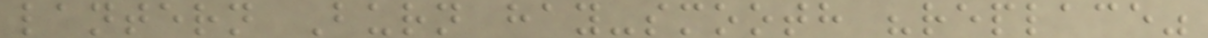lantern Burn hay-smooth "replace"
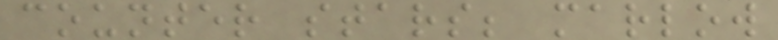counter stars; marlow
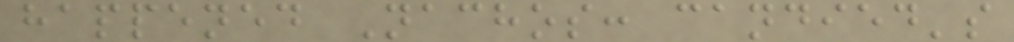happened Nachos: candied's
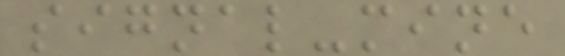signal-mine
